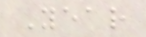Year
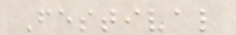Festival
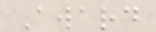Award
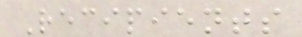Recipients
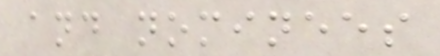and nominees
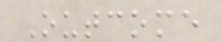Outcome
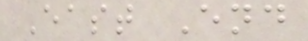East End
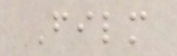Film
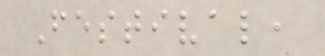Festival,
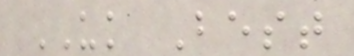UK Best
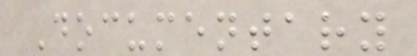Documentary
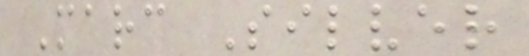Marc Silver
